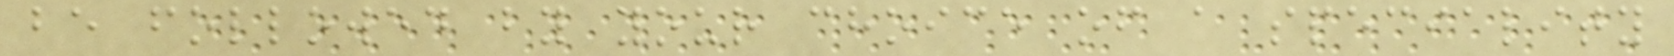be followed by your choice of a speciality
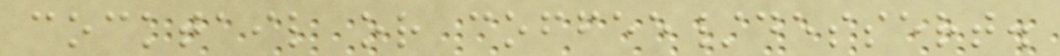cocktail or coffee/dessert.
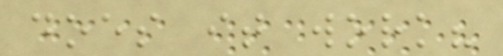does it work?
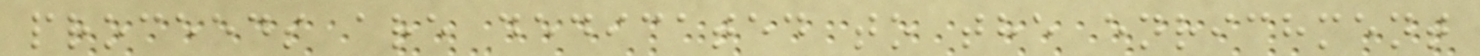proceeds are dedicated to the enrichment
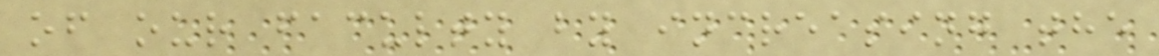of our faculty by increasing the
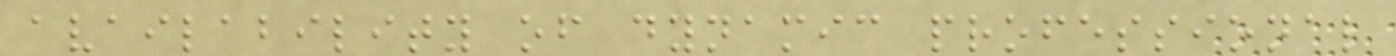availability of dynamic professional
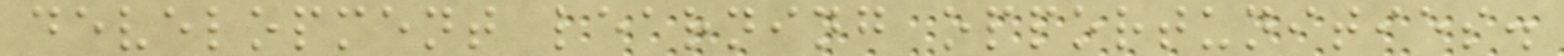development learning opportunities.
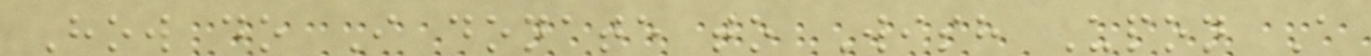How do I donate to Wish Upon A
